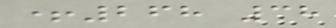+268 38
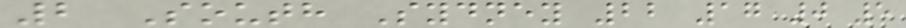2 South Sydney 22 17 0 5
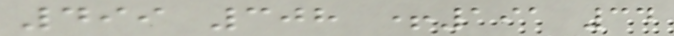499 308 +191 34
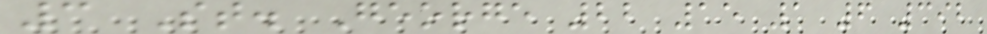3 St. George 22 15 1 6 392
